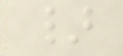}
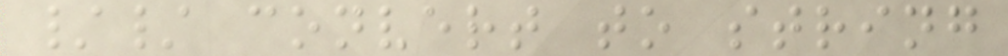// convert to string
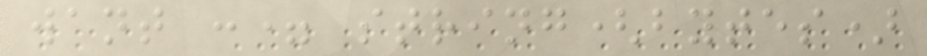want := string(bytes)
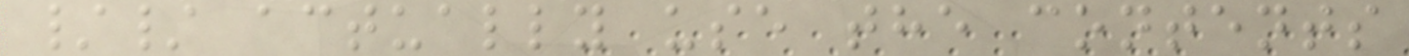// actually use the contents
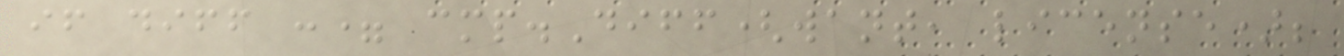if diff := cmp.Diff(want, license);
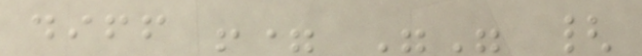diff != "" {
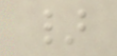}
